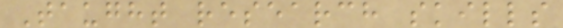Taught research skills
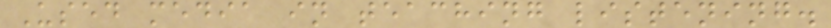Used media in teaching listening.
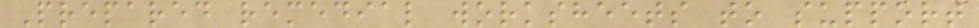Prepared remedial worksheets to support
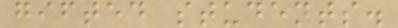gifted students.
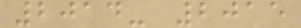2014- 2015
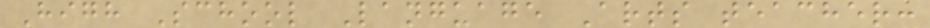High School Language Arts teacher:
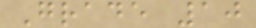Grade 10
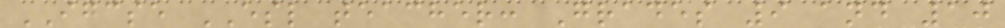IGCSE ESL teacher: Grades 9 and 10
